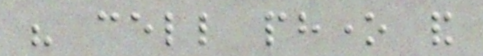his cell phone and
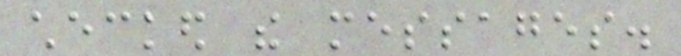checked the messages.
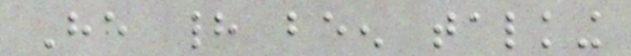He had been talking
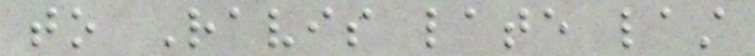to Ravis late last
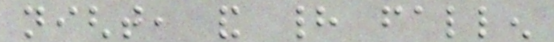night, and had fallen
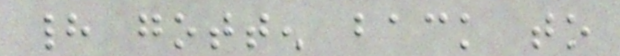had gotten back to
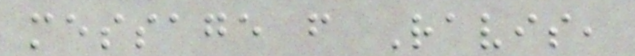message from Ravis,
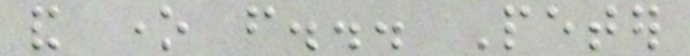and one from... Peter
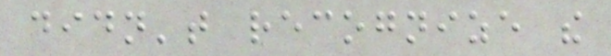didn't recognize the
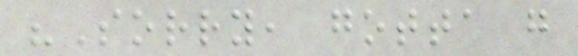"Sorry, gotta go
